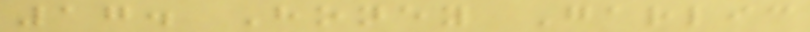17. Honey Garlic
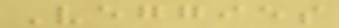Veggies
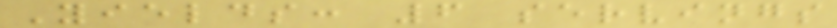Yields: 6 servings
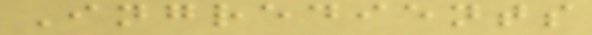Ingredients
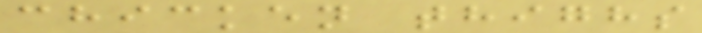chicken thighs
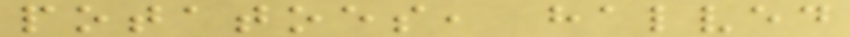potatoes, halved
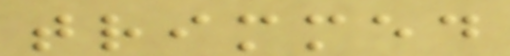trimmed
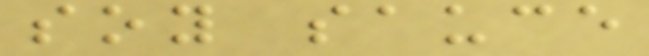soy sauce
